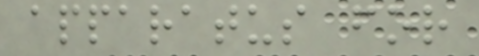apparatus for
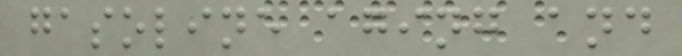gasoline aging and
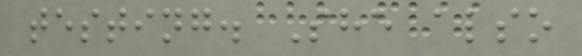testing. She also
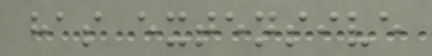has extensive
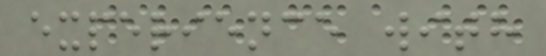experience with
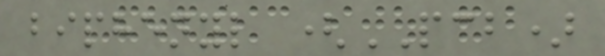biphenyl (PCB)
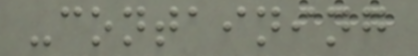-containing
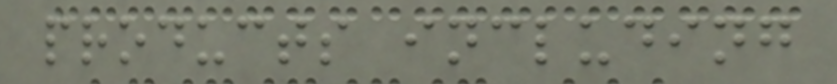products including
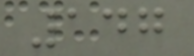147
